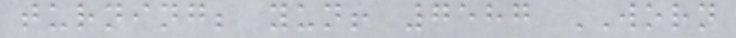turning; yun! 7587 WORN
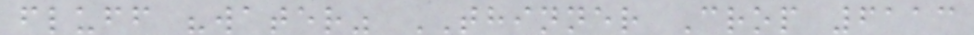fluff "water" THINNER Crop 6113
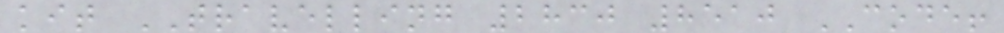kit TRAVELLING 2830 8510 CODE!
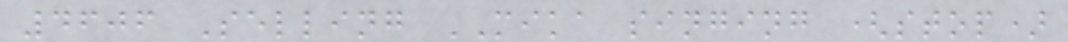4606 Selling MIKA singing (stop)
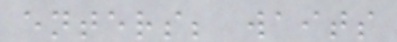enters; waits
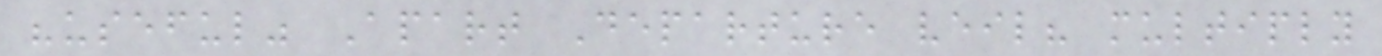"useful" Apart Departure veil? multiply
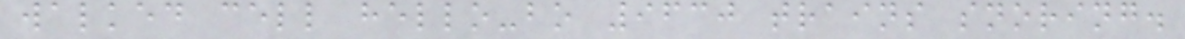walked cell hello-bo 9630 trains snoring.
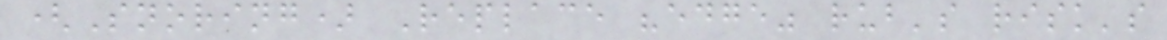(Snoring) Replace "edge" rub's risk's
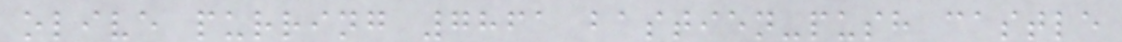olive purring 7861 bastien-push castle
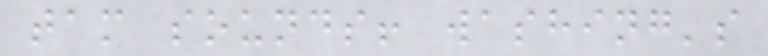tam sounds! washing's
